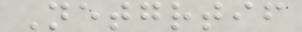Netgrtif
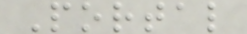Portal
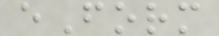eForm
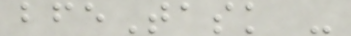bfeTask -
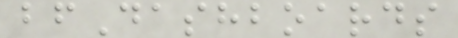bfDashboards
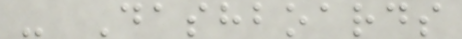- Dashboards
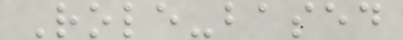Role-based
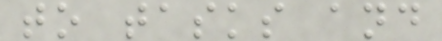to tasks and
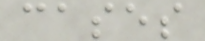cases
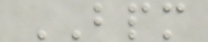BPM
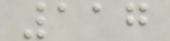117
